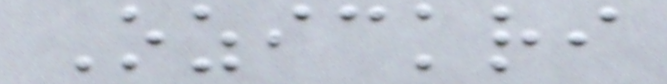Ozickri
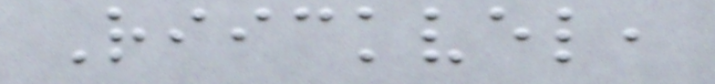Riickvel,
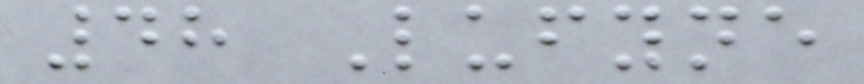48 Lufyne
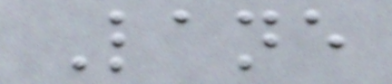Lane
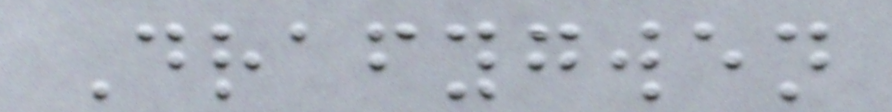Drafygwen
